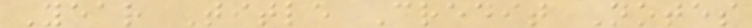Year Title Credit Notes
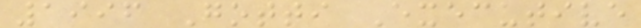1996 Gotti Executive
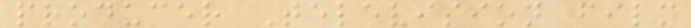producer Television film
